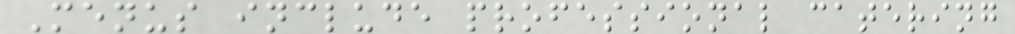Menus include professional catering
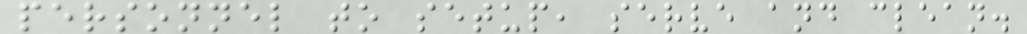personnel to setup, serve and clean.
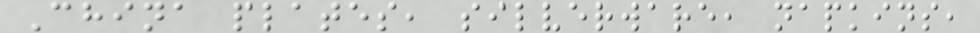China plates, silverware, napkins,
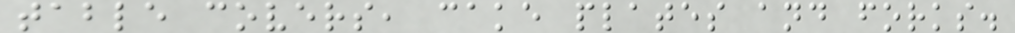table covers, cake plates and forks.
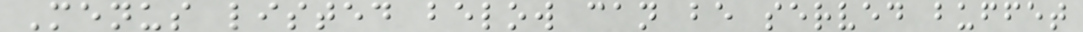Menus listed below can be served buffet
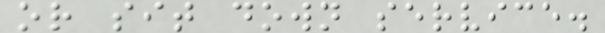or sit down service.
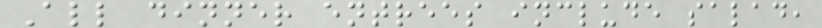All dinner entrees include salad,
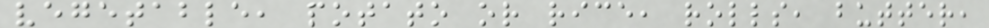vegetable, potato or rice, rolls, butter,
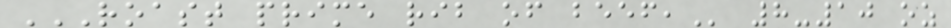ROAST PRIME RIB OF BEEF, 8-10 oz
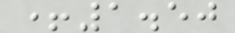+1.50
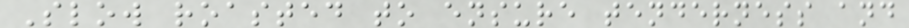Slow roasted to ensure tenderness and
